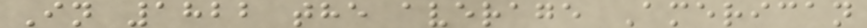In 1822 the average American
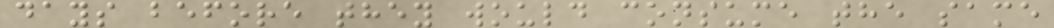days before they would consume the same
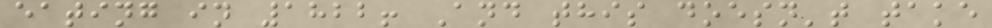eating in 1822! And this doesn't take
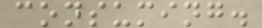consuming.
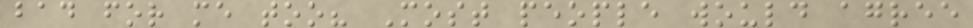bad for me too? Most people would agree
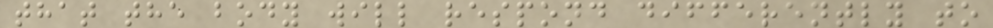that the body will respond differently to
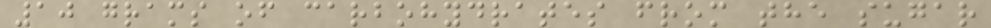10 grams of carbohydrates from the sugar
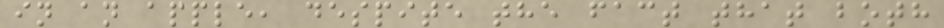in an apple, despite the fact that both
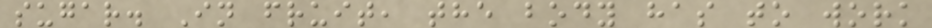sugar. In fruit, the body has to work
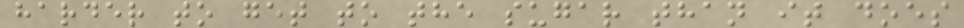harder to get to the sugar than it does
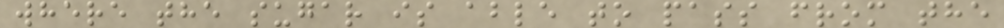where the sugar is able to pass from the
